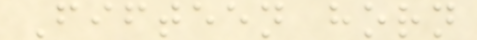Fifteen horn
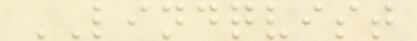LINDQVIST
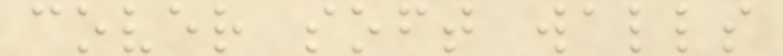cover soft walls
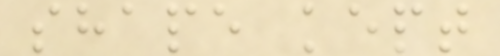shape kept
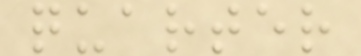quarter
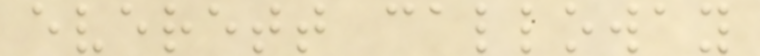everett calloway
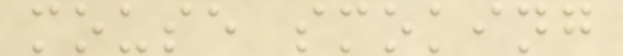mouse smoking
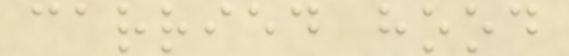carried hood
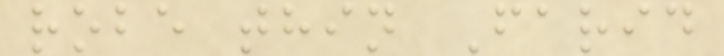robe thin Farid
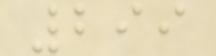299
